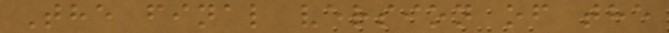The final version of the
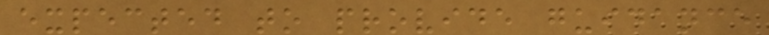expected to provide guidance
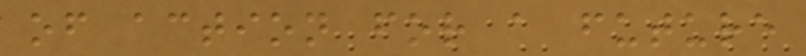of action for a future
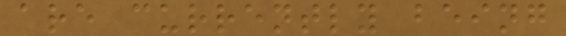are currently being
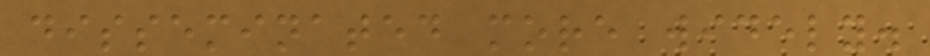disseminated more widely.
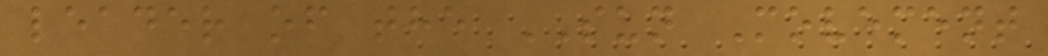leader of the SUN Movement
